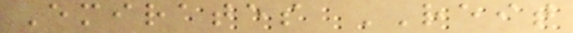Emirates REIT
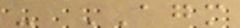- AGM
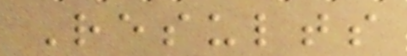Results
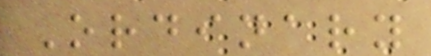Ordinary
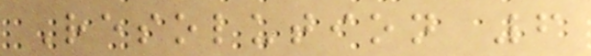Resolution 6
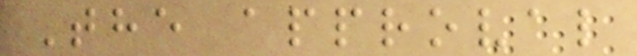The approval
